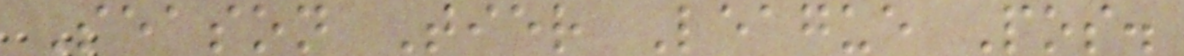Season Tier League Pos.
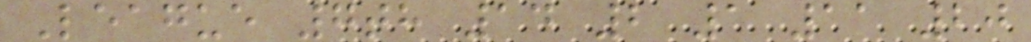League 7th 14 2 1 11 20
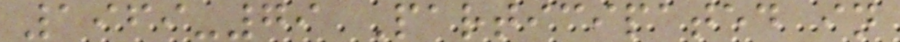1969-79 Participated in
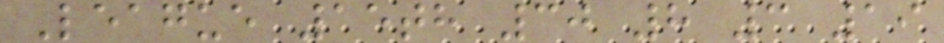League 15th 30 8 3 19
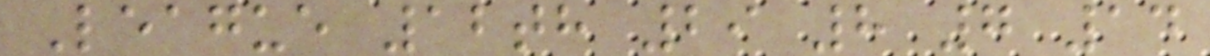League 12th 29 8 7 14
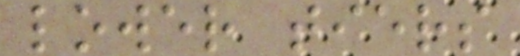lower tiers
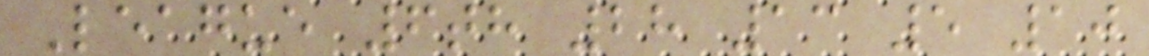League 6th 28 13 5 10
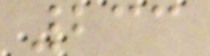233
